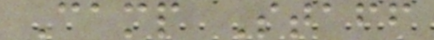Camp Staff
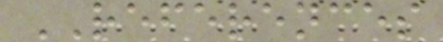REFERENCES
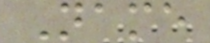Name
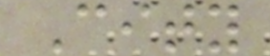City
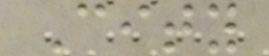City
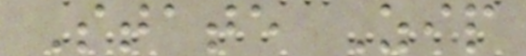State Zip
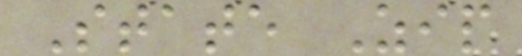State Zip
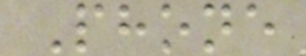Phone
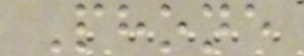Phone
